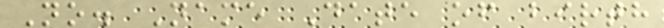No. Name Date of birth
